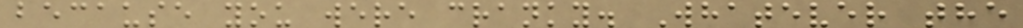because you were cranky. Whatever the
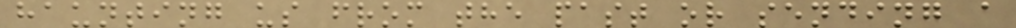haunting us from the past or sending a
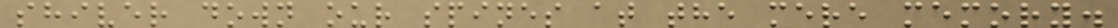shiver down our spines at the mere memory.
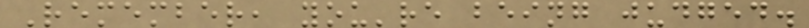Remember, you're being judged.
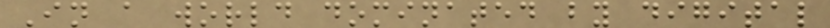In a world dominated by digital
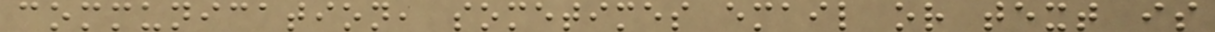communication, sometimes email or text is
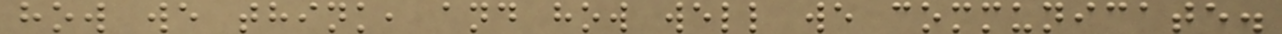how we think, and how well we communicate.
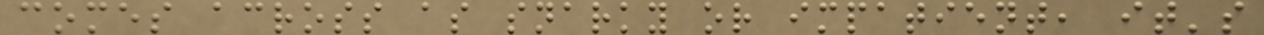comes across as snarky or impatient, it's
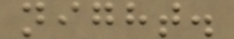night.
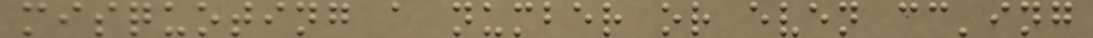misquoting a number or even cc'ing
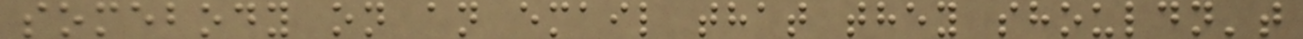somebody on an email that they shouldn't
